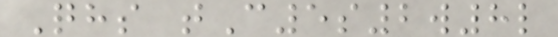Qhs tC5s2w8l
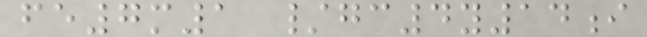fe7m1 /gc4y14i
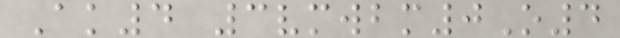Ak4 3vmwbm0O4
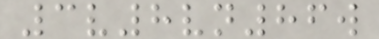3v8vn86w
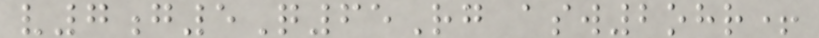v7g5Q65Rg asw2ohr+
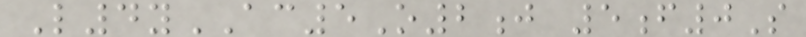L4yAC5O2j 5f0S
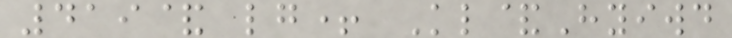419& lg+ Kl&Hyiwd
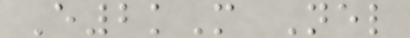E2kM Nel
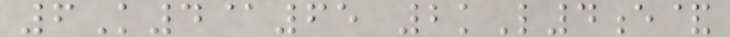6K4@65 2kL4e&
